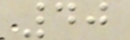40
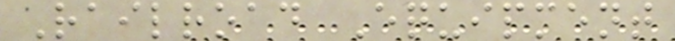Railroad Equipment
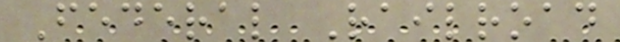Federal Railroad
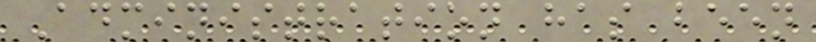Administration has been
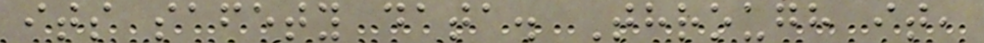its safety data. Through it,
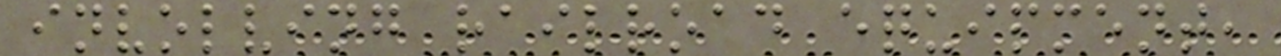involving railroad equipment,
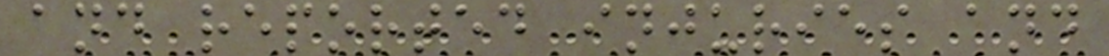and reported injuries and
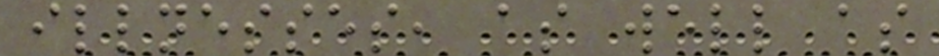illnesses, as well as
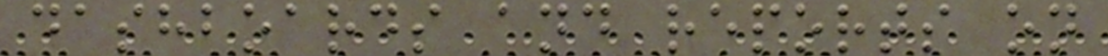dashboards and reports on
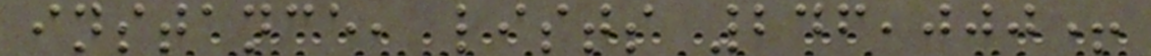instance, lists 246,000+
